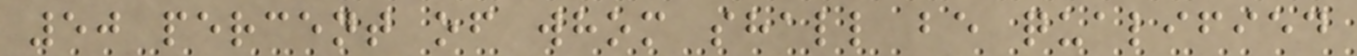50 percent of whom shall be qualified
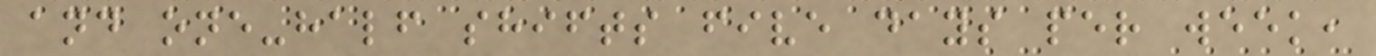and one-half shifts five days per week,
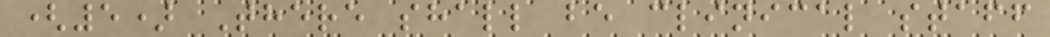(5) There shall be clinical staff
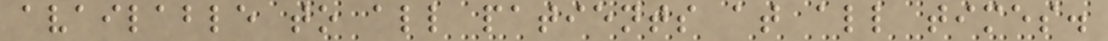available to all patients at all times.
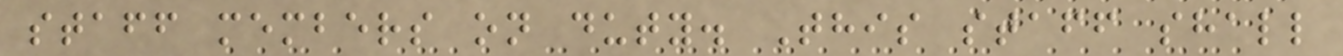staff members on duty. This staff shall
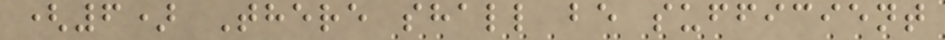(6) There shall be sufficient
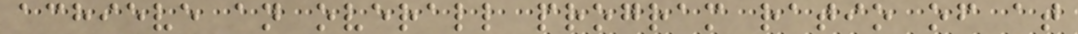achieve an overall program ratio of at
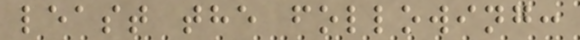least the following:
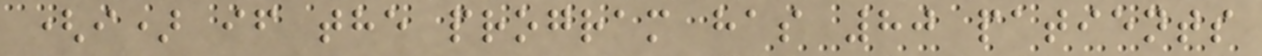(i) if the program has 80 patients
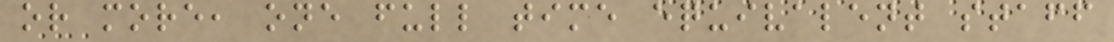or more, one full time equivalent staff
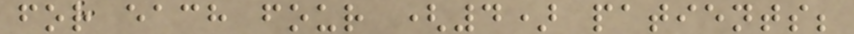for each four (4) patients;
